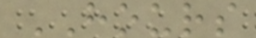HOURS
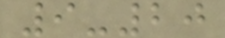9-20
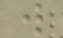w
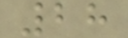28
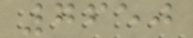7650
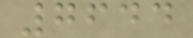7644
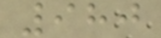980
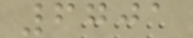6701
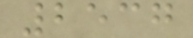2537
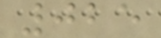025
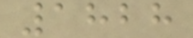1828
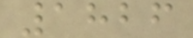1826
